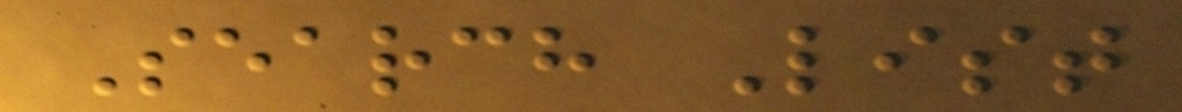Search List
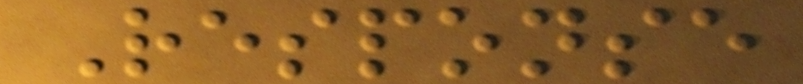Response
